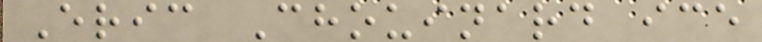Eric Chouinard ice
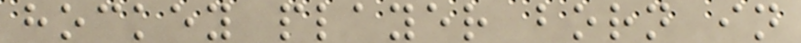hockey player born in
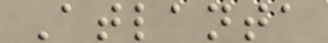Atlanta
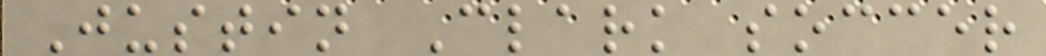Justin Clark soccer
